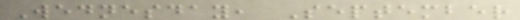Wednesday, September
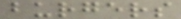burgers
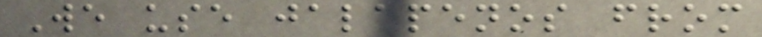We use jalapenos from
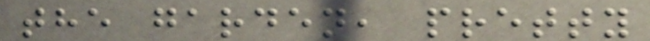the garden, pretty
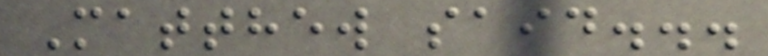Matthew said...
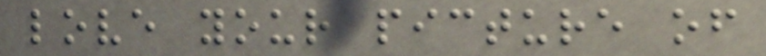love your picture of
